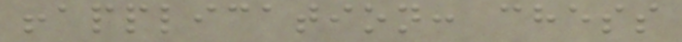!application: chess
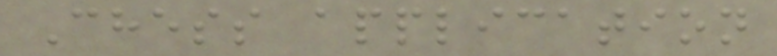Chess application
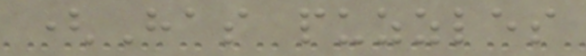(Has puzzles
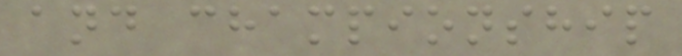and championship
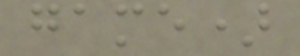game)
